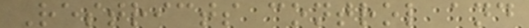Restricts control and
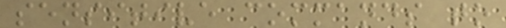sensitive commands to
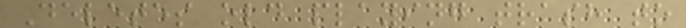Deletes old playing trash to
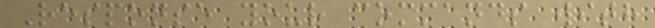Response your commands with
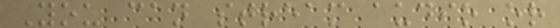You can stream audio or
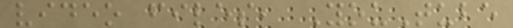video files, YouTube
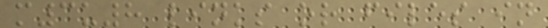m3u8 links or files in
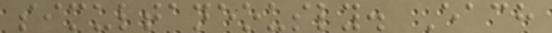simultaneously. Each
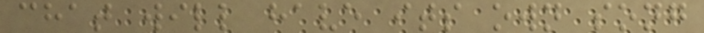chat will have its own song
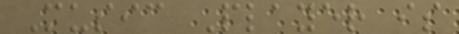Music Player is
